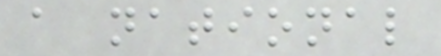a national
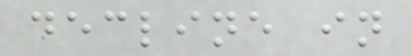decline in
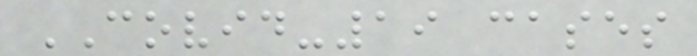COVID-19 cases
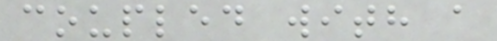coupled with a
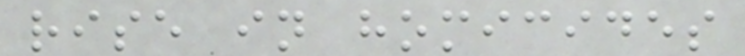rise in homicides
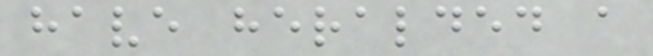have heralded a
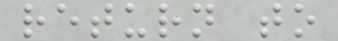return to
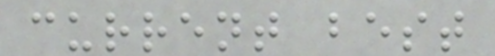current best
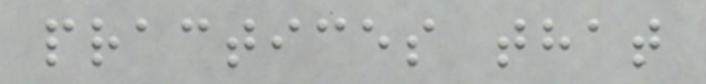practices that
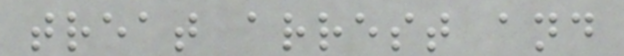treat arrest and
